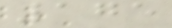175
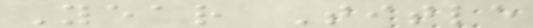Year Title
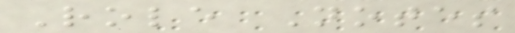Role Notes
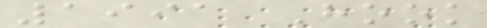1991 Hook
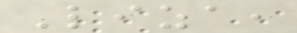Liza,
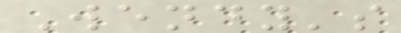Wendy's
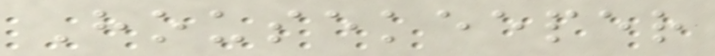Housekeeper
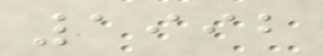1992
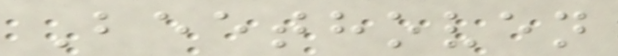Beethoven
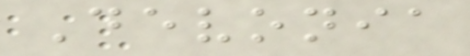Devonia
